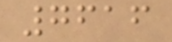7616
